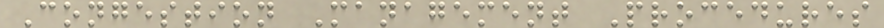Congestion Management Procedures
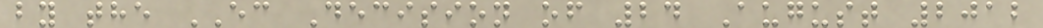by the EC Decision of 24 August 2012
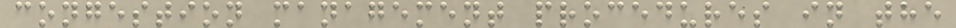congestion management procedures in the
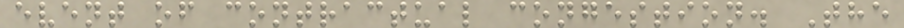event of contractual congestion. The
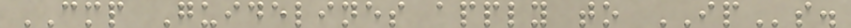CMP Guidelines apply to IPs.
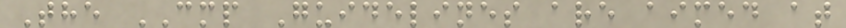The CMP Guidelines are aimed at
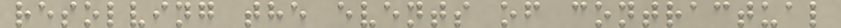resolving the events of contractual
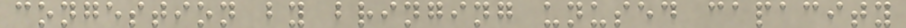congestion by bringing unused capacity
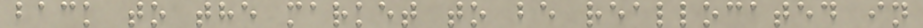back to the market to be reallocated in
